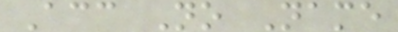Acc No Name
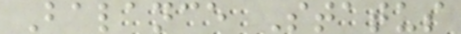Balance Status
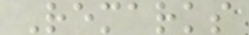Remarks
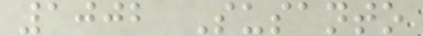1002 Susanto
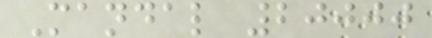Mandal 20000
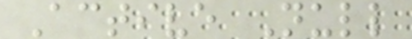Active Null
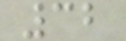32
